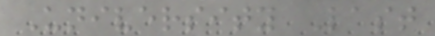University Last
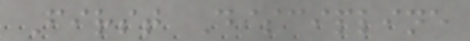First Discipline
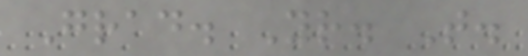Grad. Yr. T.
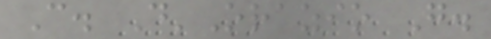C. D'Orazio G.
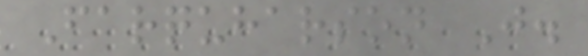Farquharson J.
